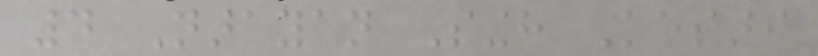4 Narayan Singh Kesari
